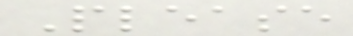Please
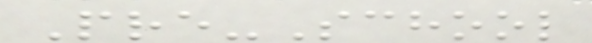Pre-School
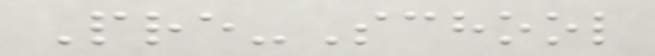Pre-School
